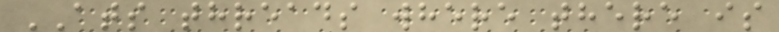ATS threads where there is
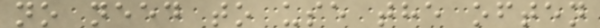no need to use the often
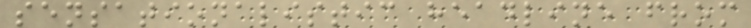sensationalistic headline from
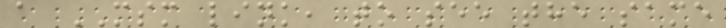a MSM link, to see the same
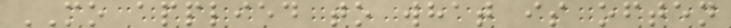MO applied to what is often
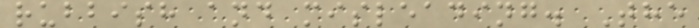rubbish and misleading. The
